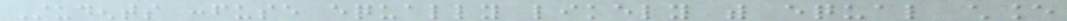Students confuse equally likely with equal chance
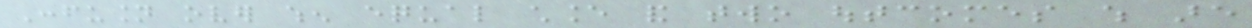Confusion over when equal chance and two outcomes which are
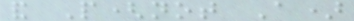and P(not A)
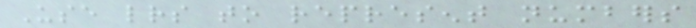Use letters to represent numbers
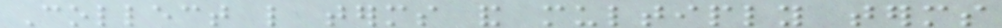Collect like terms and multiply terms
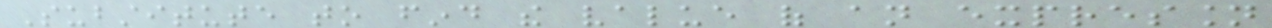Substitute to find the value of an expression
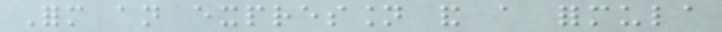Form an expression and a formula
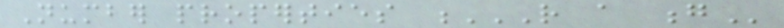Number properties R A G
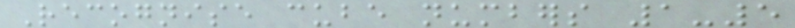Recognise cube numbers 1-5
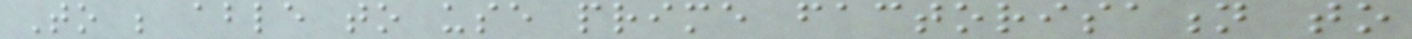To be able to use prime factorisation to
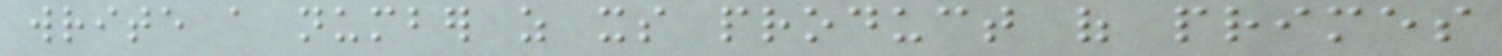write a number as its product of primes
